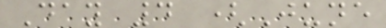Day 4 (June
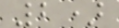2)
